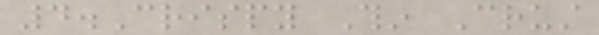4.Crispy Thin Crust
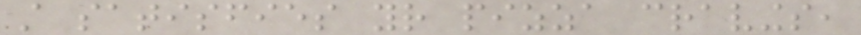still satisfies your pizza cravings,
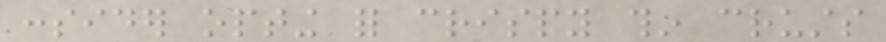consider opting for crispy thin crusts
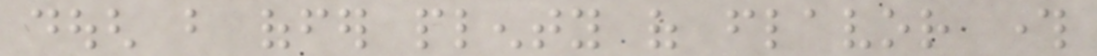dough but offer plenty of flavor through
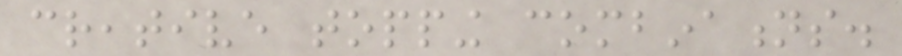creative topping combinations.
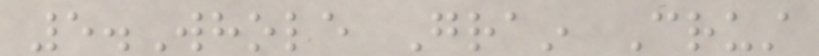5.Whole Grain Crust
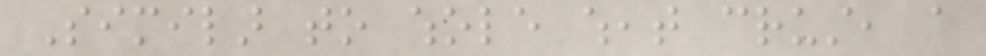Similar to whole wheat crust, a
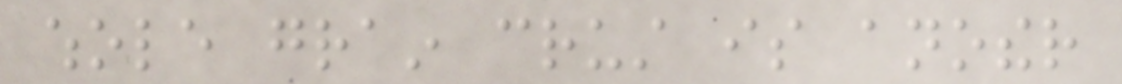whole grain crust is another
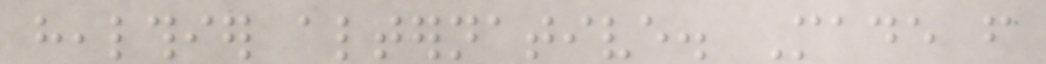healthier alternative. Made from
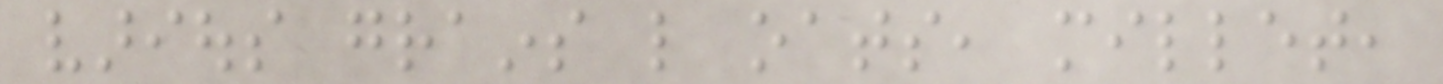various grains like oats, millet,
